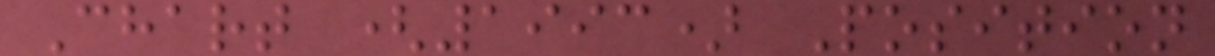Chart (1993) Position
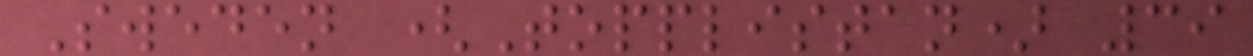Sweden (Topplistan) 39
